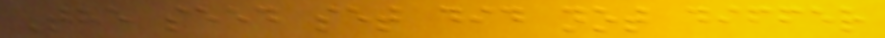The seed set did not differ
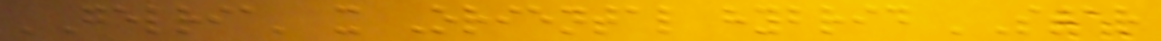'Gelria' x Oriental hybrid 'Star
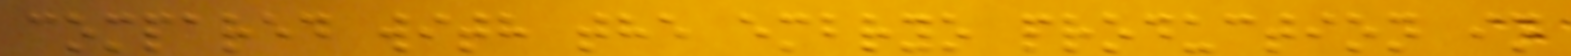compared with the embryo production in
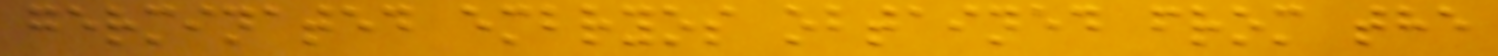germinated embryos obtained from the
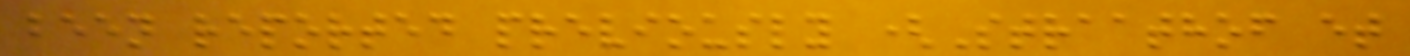been reported previously (Straathof et
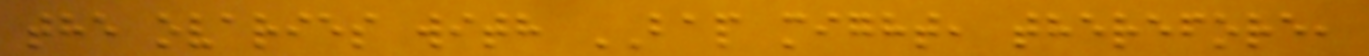the ovaries with BAP might, therefore,
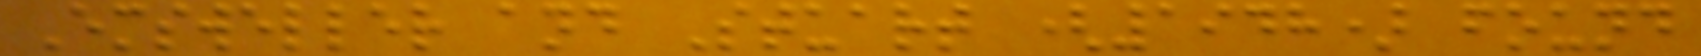Emsweller and Stuart (1948) found
